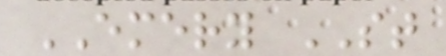EMERY ST
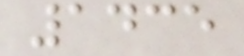1435
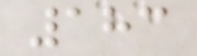183
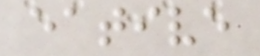eative
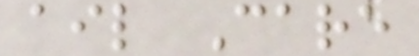ail Care
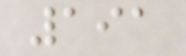191
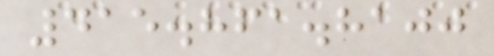415.861.8100
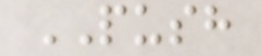PUSH
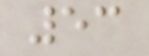53
